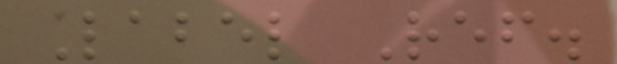Label Ref.
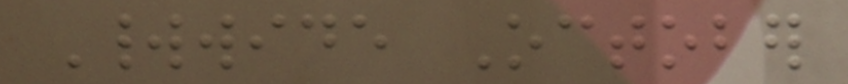Worldwide October
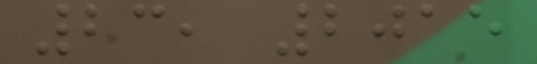23, 2015
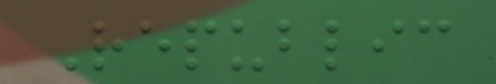Republic
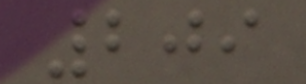209
